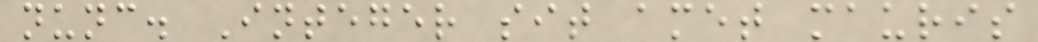nunc. Integer sit amet mauris
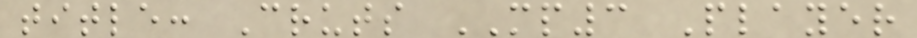title: Cruts MP3 Player
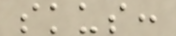skus:
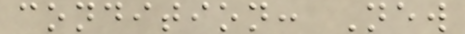condition: New
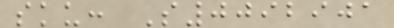sku: S0092901
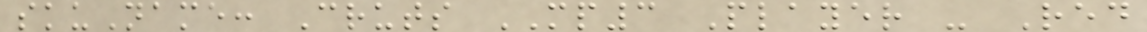skuName: Cruts MP3 Player - Red
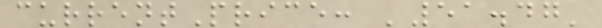currentPrice: '51.47'
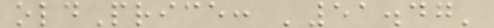oldPrice: '51.47'
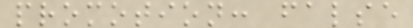promotion: false
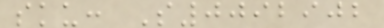sku: S0092902
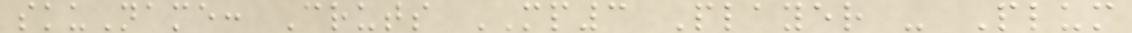skuName: Cruts MP3 Player - Plum
